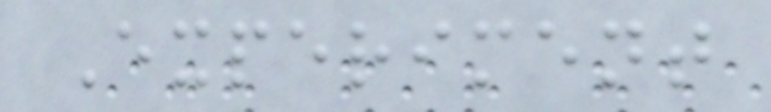Experiment
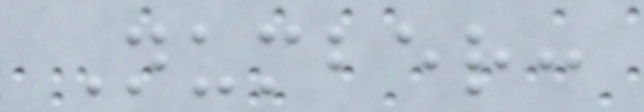Number:
